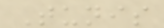Tunis
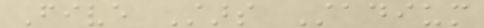Five Stars Stadium
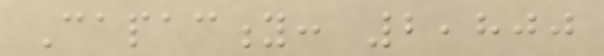Capacity: 2,800
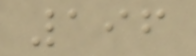196
